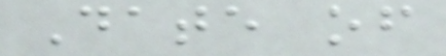Date of
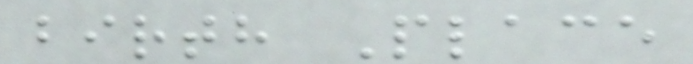birth Place
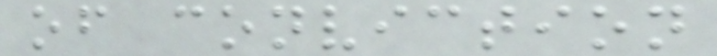of conviction
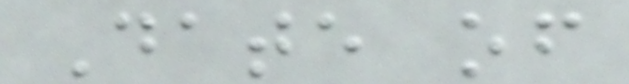Date of
